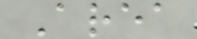Area
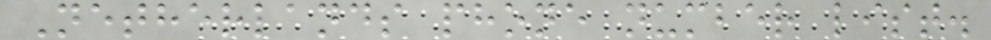Netherlands phone number list.
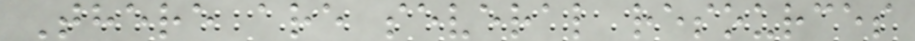There are several resources
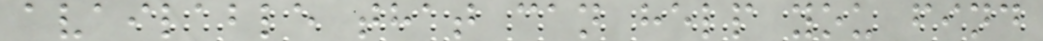available that can help you find
